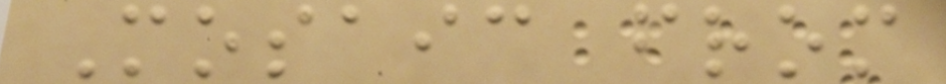Mosaic from
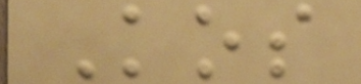Kos
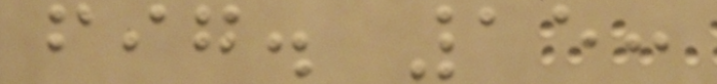fig. 15:
